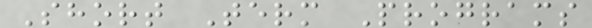Short Term Programs
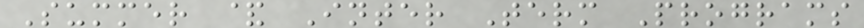Summer & Inter Term Programs
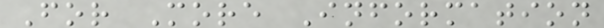For More Information
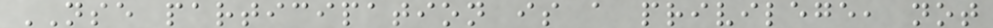NSE participation is a privilege, not
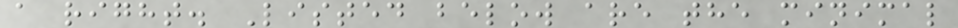a right. Listed below are the minimal
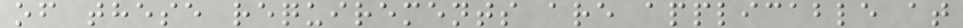of these requirements are applicable at
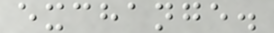exchange.
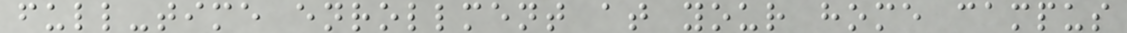full-time enrollment at your home campus
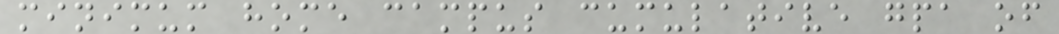minimum home campus cumulative gpa of
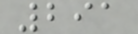291
